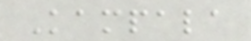Kampala
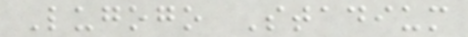Lugogo Stadium
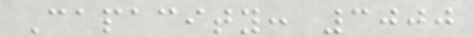Capacity: 3000
